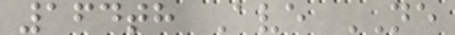164th Ave NE
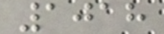1018
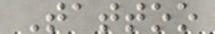Tattoo
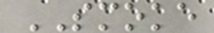SMOKE
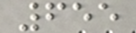655
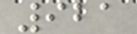921
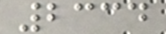2334
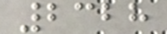2328
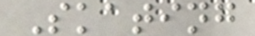Skating
